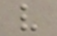v
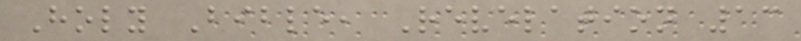Holy Bible, Revelation 13
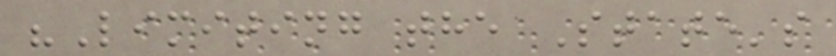"Limiting the State's
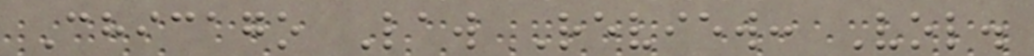Chicago Law Review: Vol.
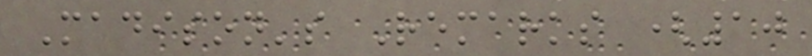Madison's Remarks (10
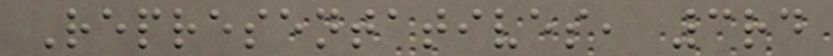Representatives, 3rd
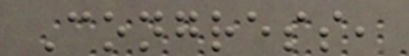Congress,
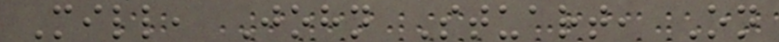Mill, John Stuart, On
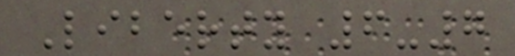Liberty 6-7
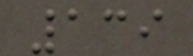139
